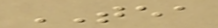TEA
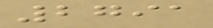2791
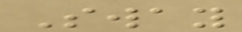Sway
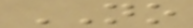NO
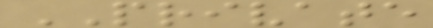PRIVATE
